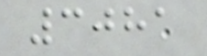3081
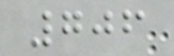706
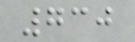730
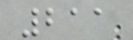211
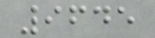9645
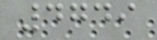4749
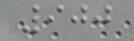900
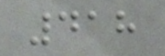418
